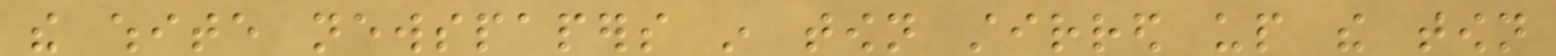the white newspapers in town stirred up the town
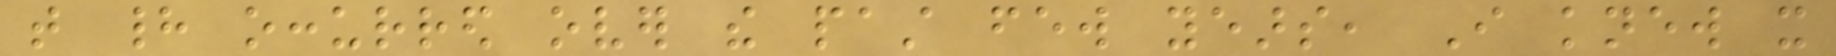that had occurred over the past few years, I knew it
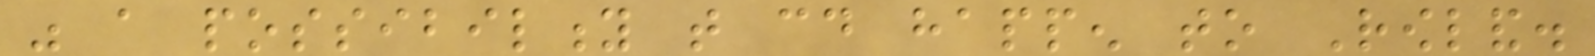was a possibility that could happen to Rowland.
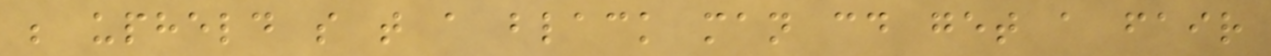be upheld so that a black man could get a fair
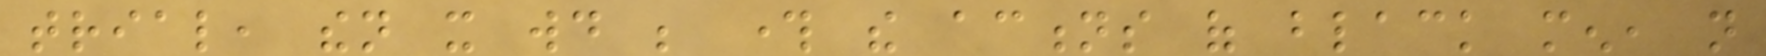trial, then it would be through the actions of black men, not
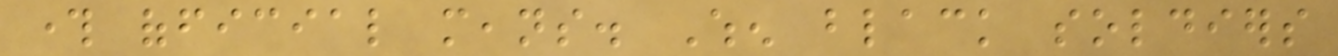through official means. When black soldiers
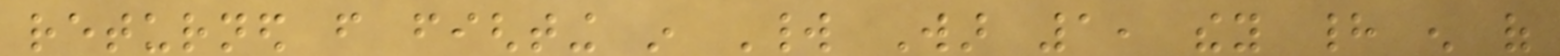returned from fighting in World War 1, they had enough of
